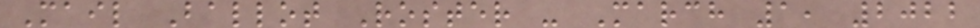Mail Ballot Roster - March 1, 2022
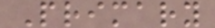Primary
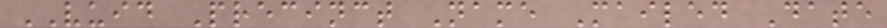VUID Precinct Name Mailed Date
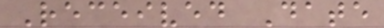Received Date
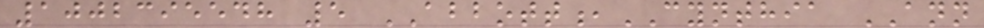1002395548 5 ABBOTT,CYNTHIA ANN
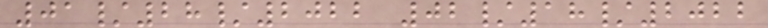01/28/2022 02/18/2022
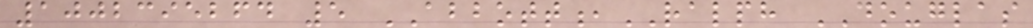1002395264 5 ABBOTT,RALPH DOUGLAS
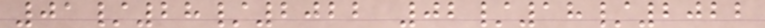01/28/2022 02/18/2022
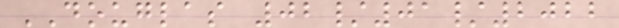DOUGLAS 02/01/2022
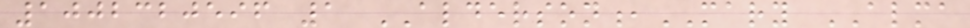1002320596 1 ALDERSON,MARY ALMA
